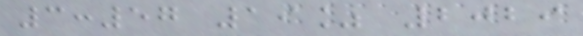3:57 19% 2029
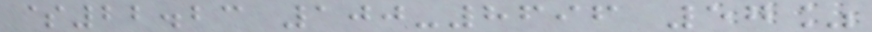$22.23 100-8696 57%
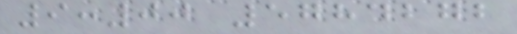9:00 5784272
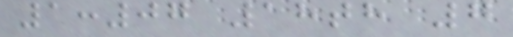1:07 18th 7
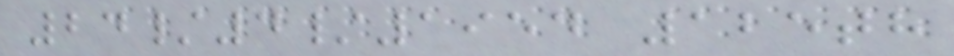24/4/1954 125th
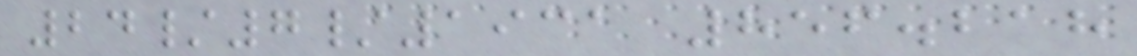24/7/1931 856.218
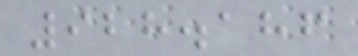928.186
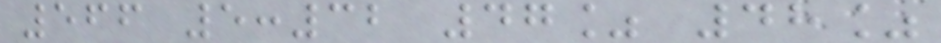566 5:32 47% 48%
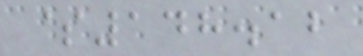$148.12
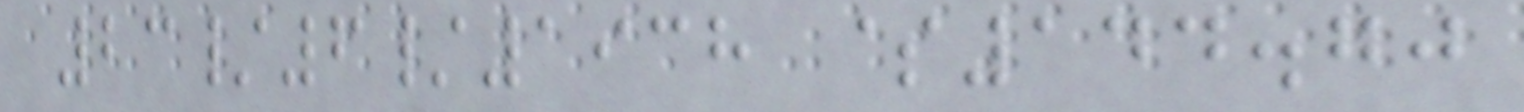23/6/1938 $144.70
